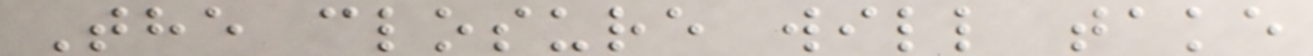The closure will take
